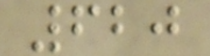620
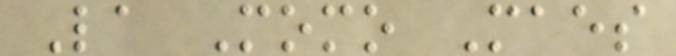La Momo Maes
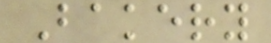Bakery
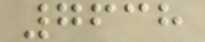7638
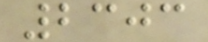2303
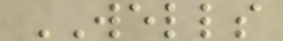WELLS
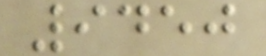9450
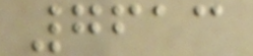7613
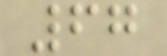67
